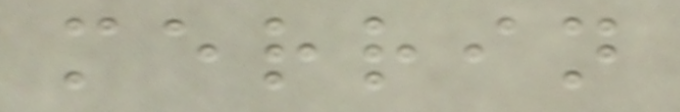merrin
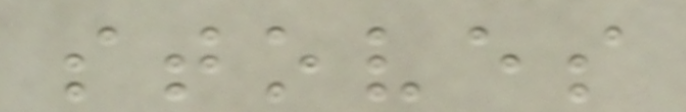stoves
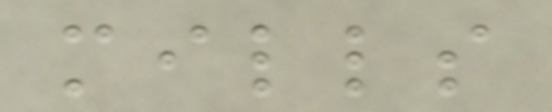mills
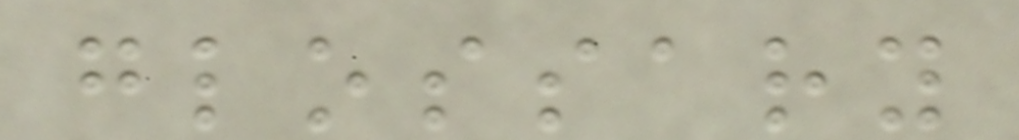glossary
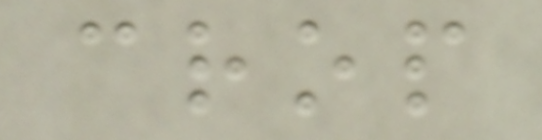crop
